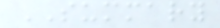SUMMARY
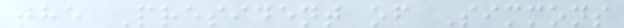the President of Simmons
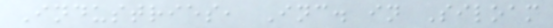Industries, Inc. in Siloam
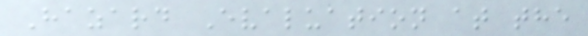Hazard Evaluation at the
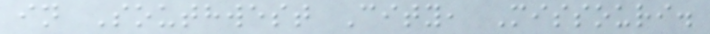in Southwest City, Missouri.
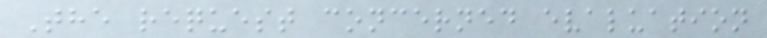The request concerned evaluation
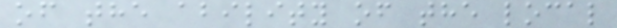of the ability of the local
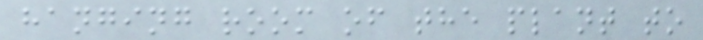hanging room of the plant to
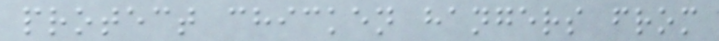protect chicken hangers from
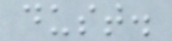dust.
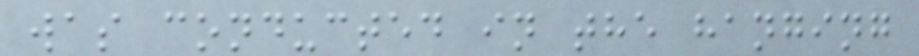was conducted in the hanging
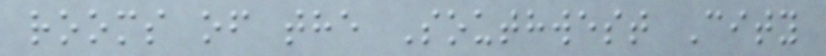rooms of the Southwest City
